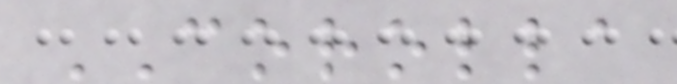COROLLA
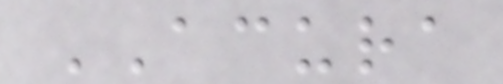ACURA
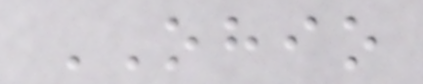OHIO
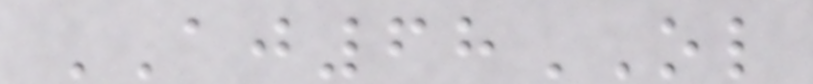AJ68OL
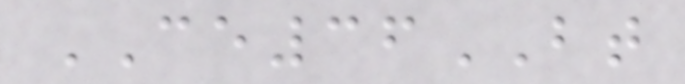CE36BT
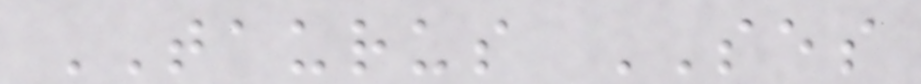TAURUS SES
